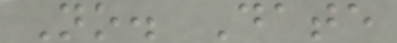No. Date
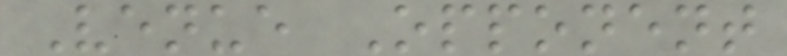Venue Opponent
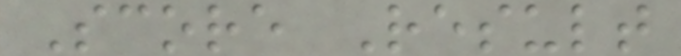Score Result
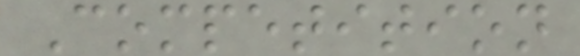Competition
